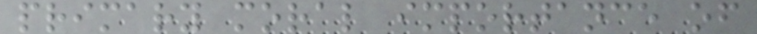primary moral importance of
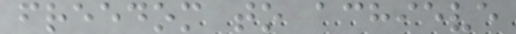freedom to achieve
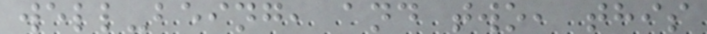well-being, and two, this
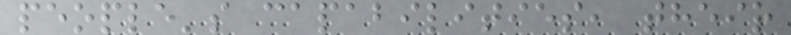people's capabilities, their
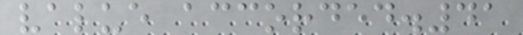value accorded.41
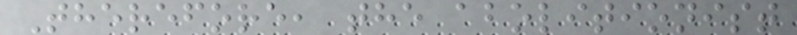Therefore, the abolitionist
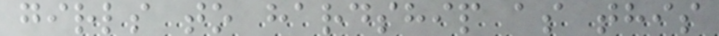girls to hardship as this
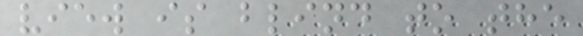view is blind to the
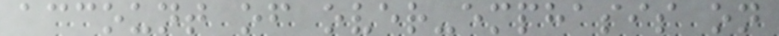account of over-emphasis on
